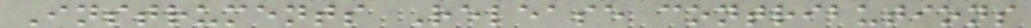Instruments Release contributions
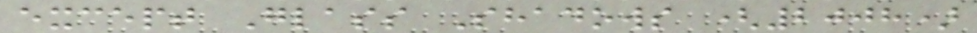except Glass Shadows (2008)
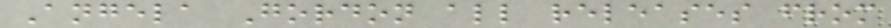Angela Gordon all releases from
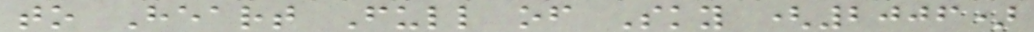to Heart Full of Sky (2006)
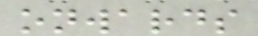onwards
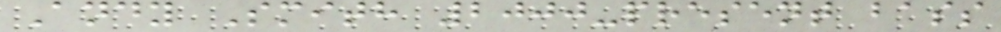Andy Smith 2000-present bass
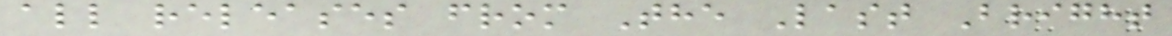all releases from The Last Bright
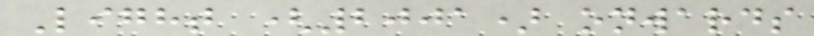Light (2001) onwards
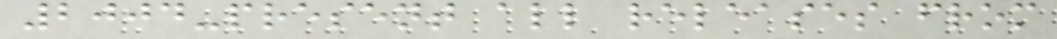2004-present all releases from
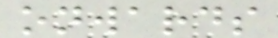onwards
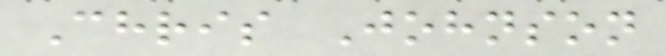Chris Johnson
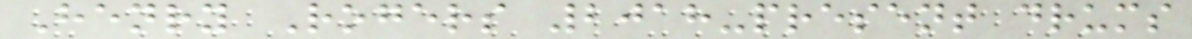Henry Rogers 2018-present drums
